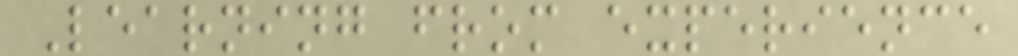Learning from experience
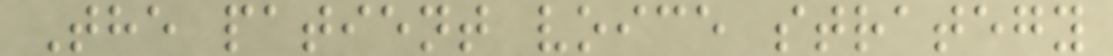The patient voice strategy
